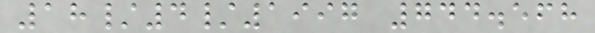18/4/1997 744.568
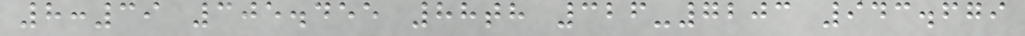8:39 305.455 88th 326-7203 943.679
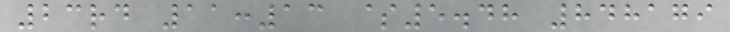23rd 11:13 $5.48 848179
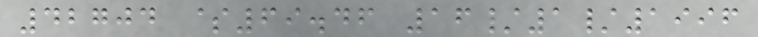42704 $69.46 16/1/1996
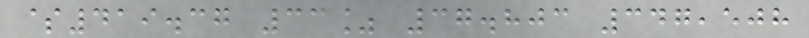$419.37 33% 37.803 347,508
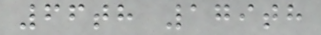66th 179th
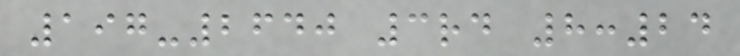197-2640 3rd 8:24
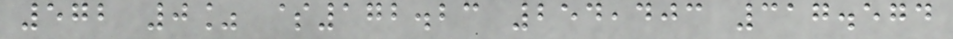572 0% $172.23 254,403 317.574
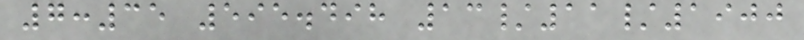7:35 595.498 13/11/1900
